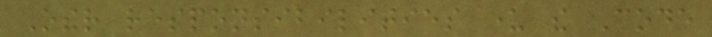Other responsibilities under the Code
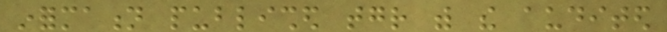information published together with the audited
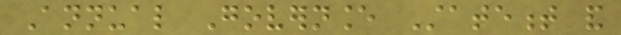Annual Governance Statement and
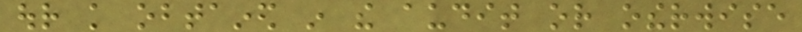our knowledge obtained in the audit or otherwise
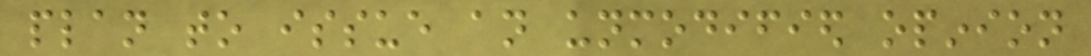plan to issue an unmodified opinion
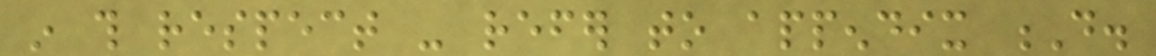in this respect - refer to appendix D.
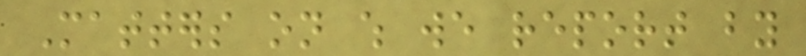Matters on which we report by
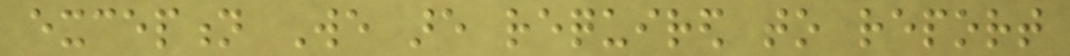exception We are required to report
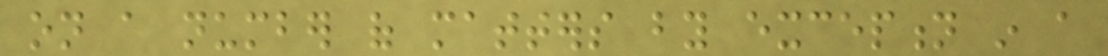on a number of matters by exception in a
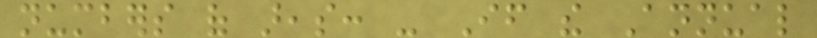numbers of areas: - If the Annual
